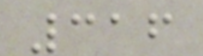316
